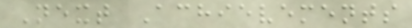Next Achievements
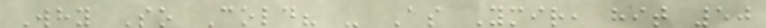Why So Cold? - As Ymir, hit 50
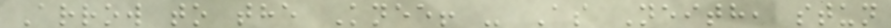Arrow to the Knee! - As Neith, stun
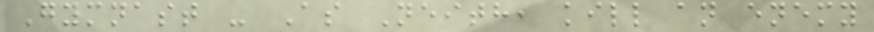Gymnast - As Neith, kill an enemy
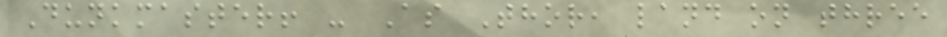Dunkmaster! - As Thor, land on three
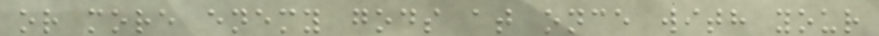or more enemy gods at once with your
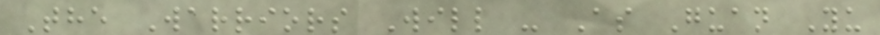The Warriors Will - As Guan Yu
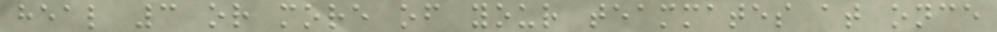heal 3 or more of your teammates at once
